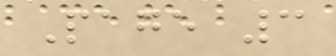Page 3
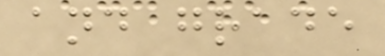and grade
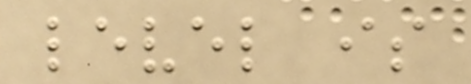level is
